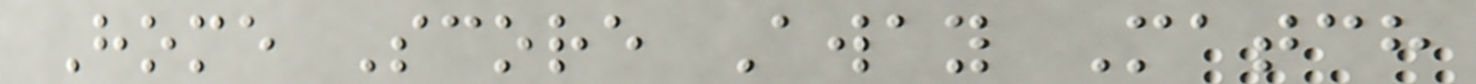Home Score Away Match
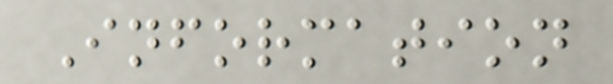Information
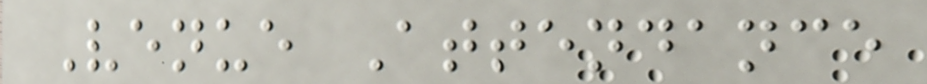Venue Attendance
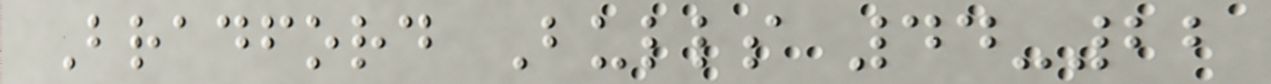Bradford Bulls 44-22
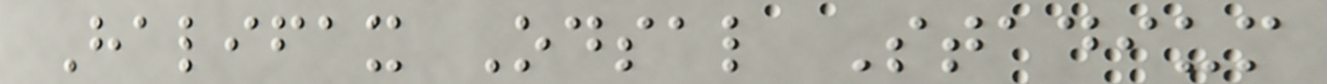Halifax Odsal Stadium
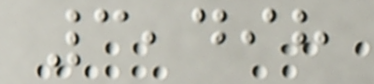3,498
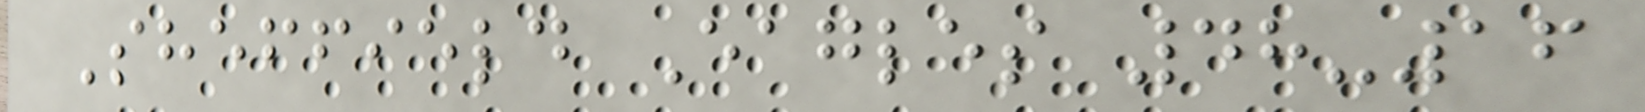Sheffield Eagles 48-16
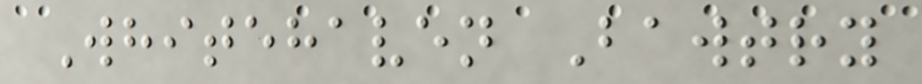Whitehaven Bawtry
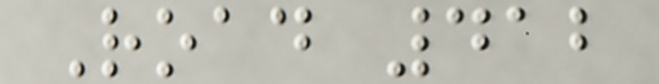Road 412
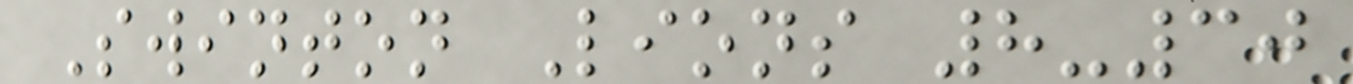Swinton Lions 8-30
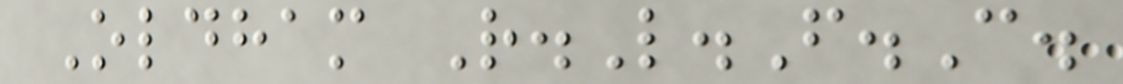Oldham R.L.F.C.
